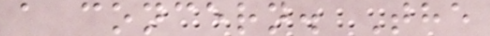a concern. The
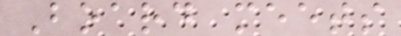Board meets
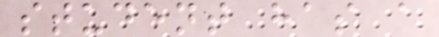student has a
